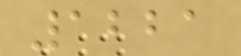1221
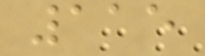115
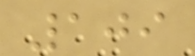109
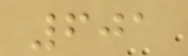601
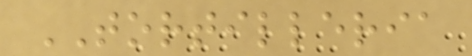TORTILLERIA
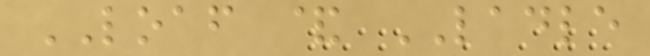LOAF & LADLE
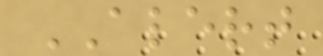ALERT
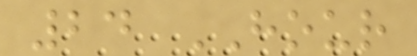24 HOUR
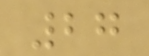27
